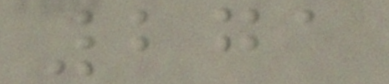271
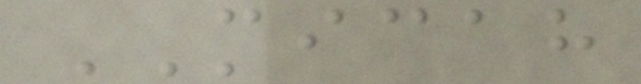MICAH
